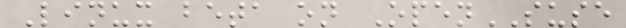Linux beta on OpenSUSE
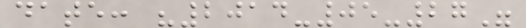date: "2014-05-27"
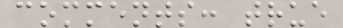comments: true
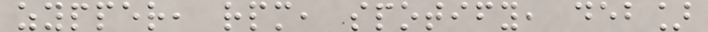zypper, rpm, spotify, deb]
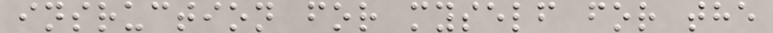insruction for myself for the
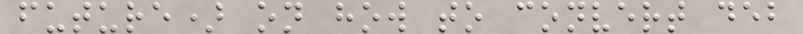future) on how to convert deb
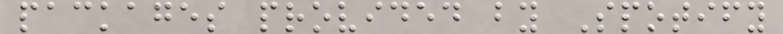packages provided by Spotify
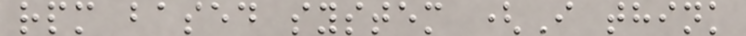rpm based system (I think
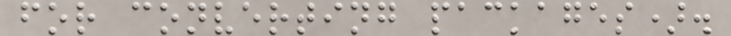for converting packages).
